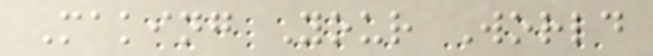Making Your World
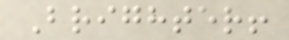Brighter!
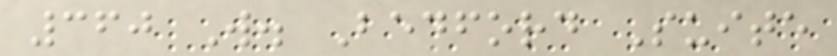360 W. Bedford Suite
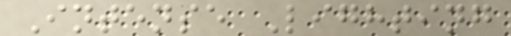Intense Lighting
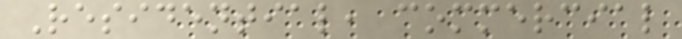Residential, commercial
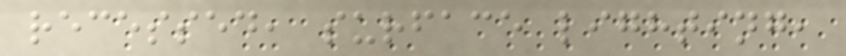recessed, surface lighting,
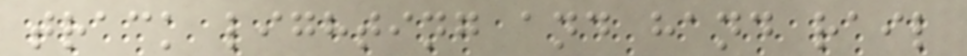track lighting and hand rail
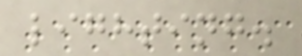lighting.
